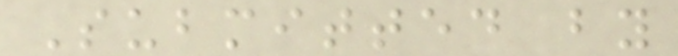Submitted by
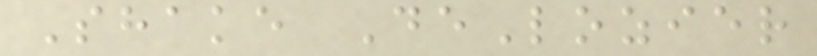Shake DeLozier
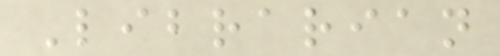Librarian
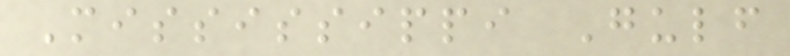Mississippi Gulf
